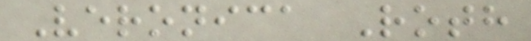Veronica Roth
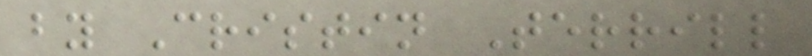by Cristin Terrill
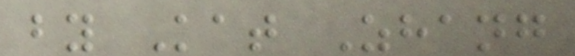by Kat Zhang
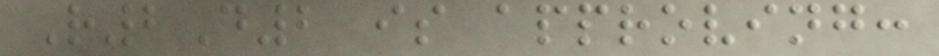R2D2 is approving:
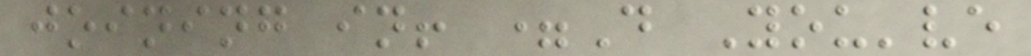joining in! =D You've
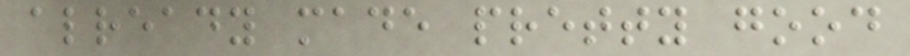already made pretty good
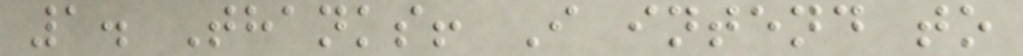1. Thanks! I intend to
